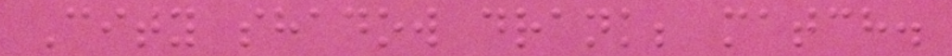City shadow drank; match.
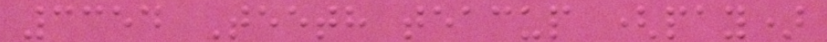3354 Teeth teacup (pay)
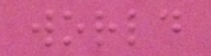world
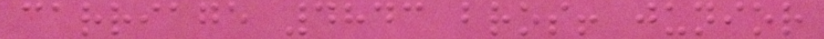carriage 4843 bros! junior
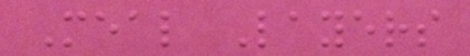Meal Layers
